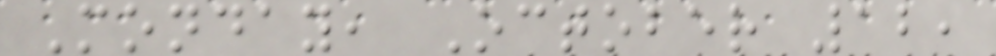Monday, October 12,
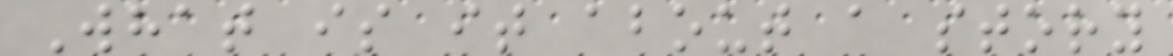What is it about a story
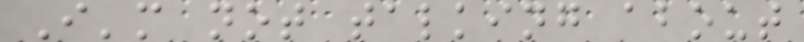I'm not talking about
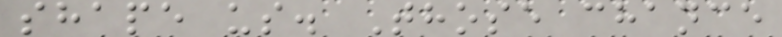shape us. Those chance
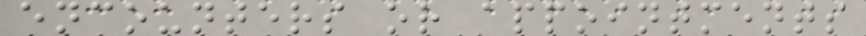encounters or appointments
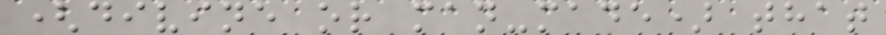(divine or man-made) that
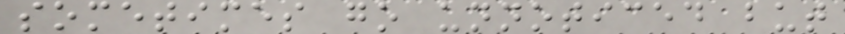sometimes go unnoticed but
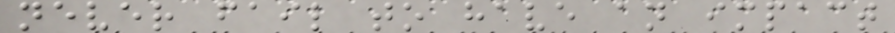never fail to have an impact
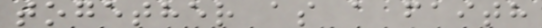together as a faith
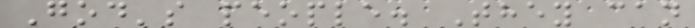God's people. They can
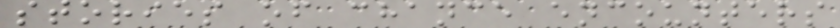stories of chance encounters
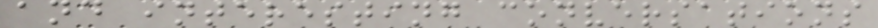and interesting conversations
